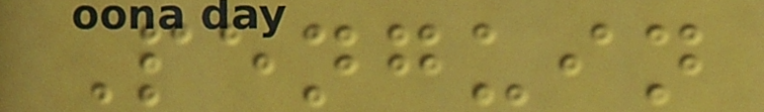Penguin
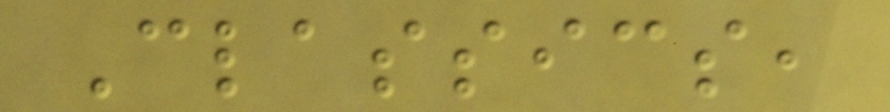Classics,
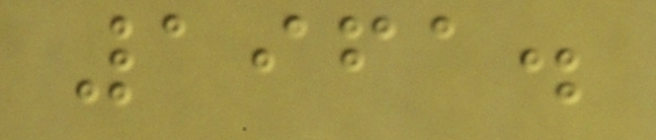1961.
